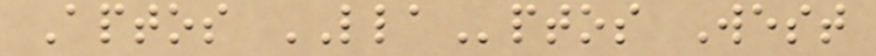Aptos LLAptos West
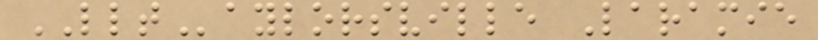LLTaylorsville Laramie
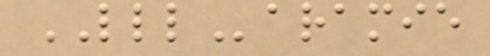LLLaramie
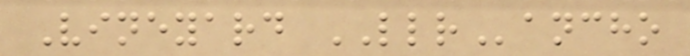Vineyard LLRancho
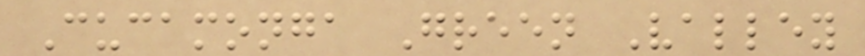Cucamonga Green Valley
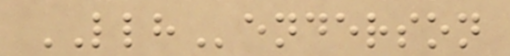LLHenderson
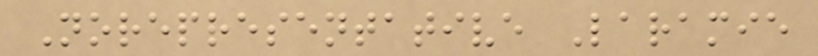Norepresentative Laramie
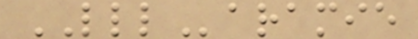LLLaramie
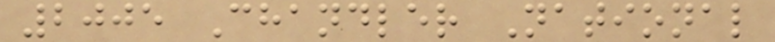2005 Chandler National
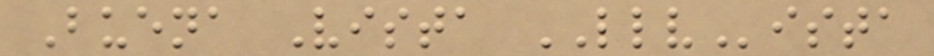Buena Vista LLVista
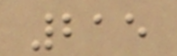215
